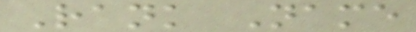Rank Name
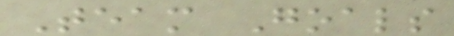Team Goals
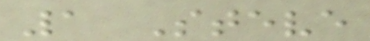1 Steve
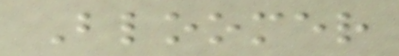Bloomer
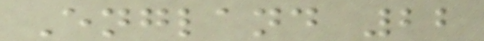England 22
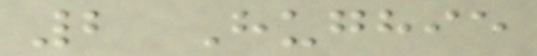2 Hughie
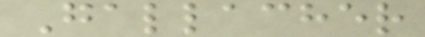Gallacher
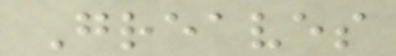Greaves
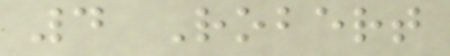4 Robert
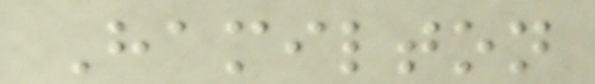Hamilton
